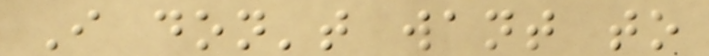I don't want to
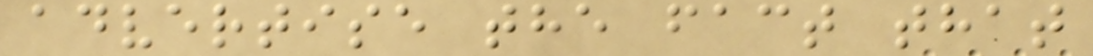advertise the fact that
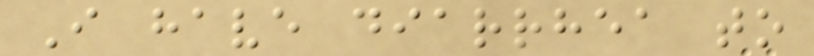I have diarrhea to
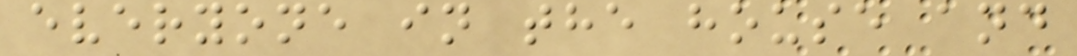everyone in the house and
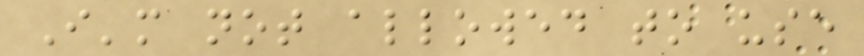I'm not allowed to use
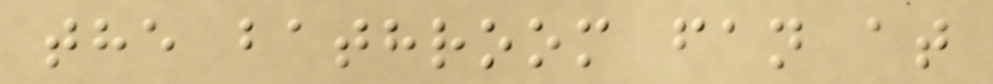the bathroom fan at
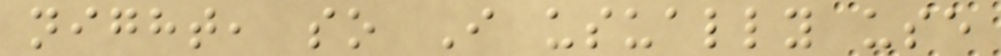night, so I usually use
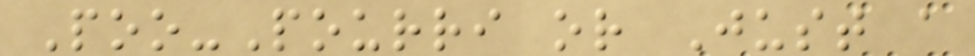Poo-Pourri or Just a
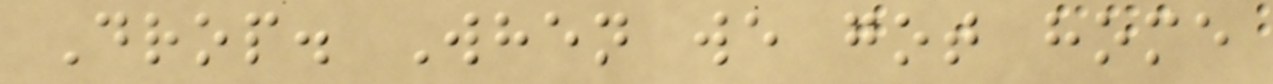Drop. When we got home
